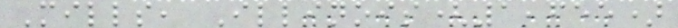Mills, Illinois(1,655)
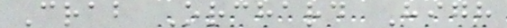Crab Orchard High
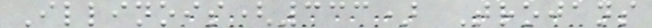Illinois(333) Trojans
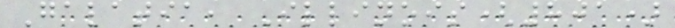Galatia, Illinois(801)
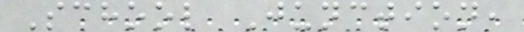School Junction,
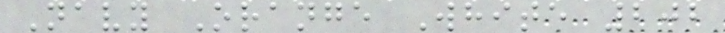Navy Orange White 202
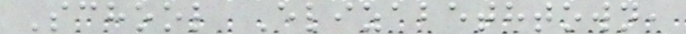School Elizabethtown,
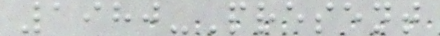1980-Present
